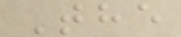The
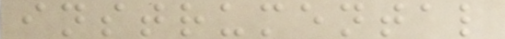instrumental
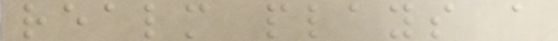realm plays a
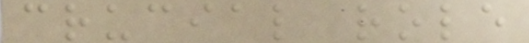crucial role
